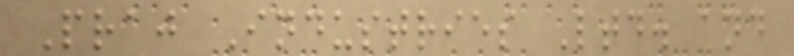Praj Industries Ltd. and
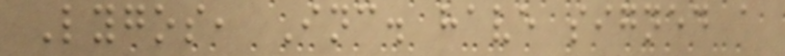Lygos, Inc. have signed a
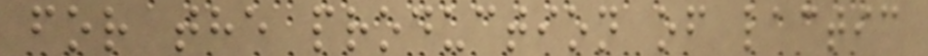for the production of lactic
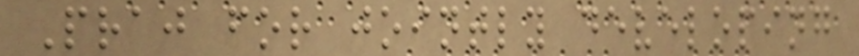Praj for jointly developing
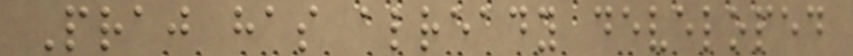Praj has already developed
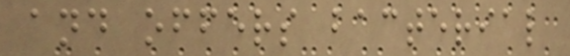and offers bacterial
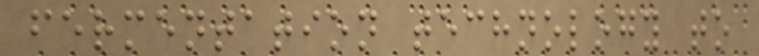fermentation technology to
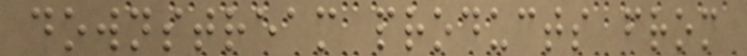downstream products from
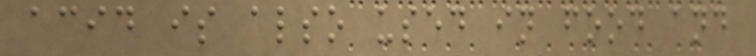acid is also used in food and
